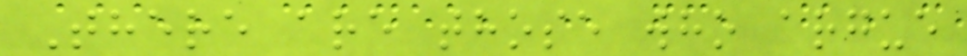There are those who argue
